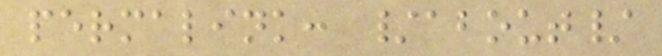permalink: /about/
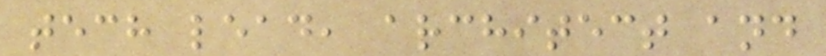tech lead, architect and
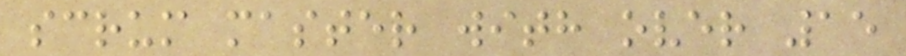scrum master with over 15
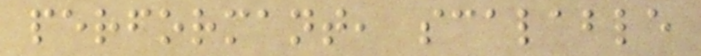performant, scalable
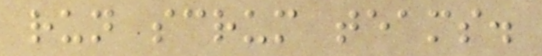run scrum teams.
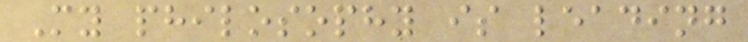My philosophy is leading
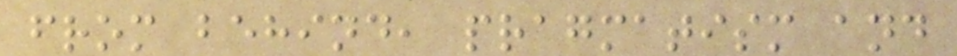from behind, pragmatism and
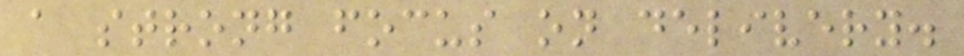a strong focus on delivery.
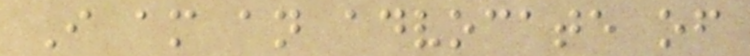I am an advocate of
